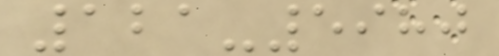121-5980
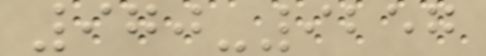970-9257
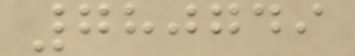780749
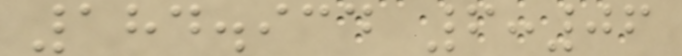184.934 6:06
